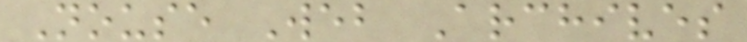Nouse Web Archives
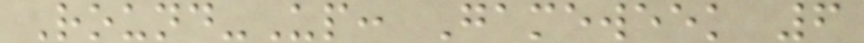Round-Up: Gameweek 6
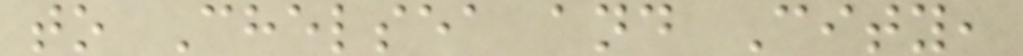to Chelsea and City,
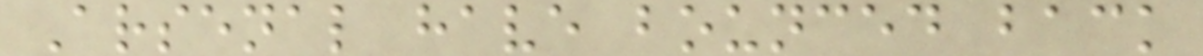Arsenal have bounced back
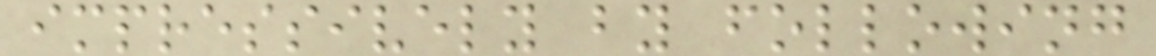impressively by following
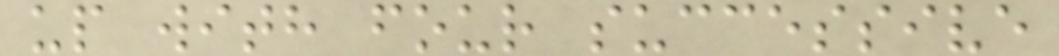up with four successive
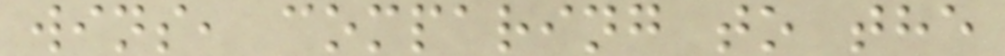wins, comparing to the
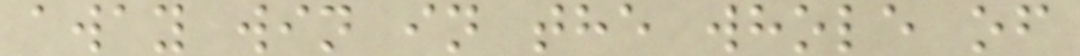away win in the whole of
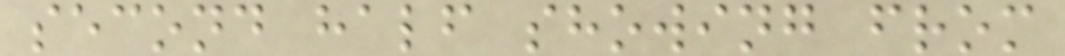second half showing from
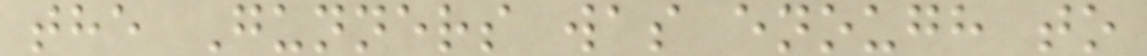the Gunners was enough to
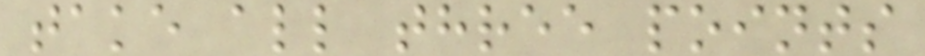take all three points
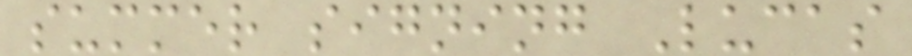summer signing Lucas
